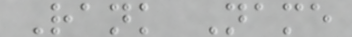Rank Name
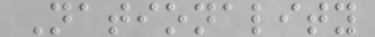Nationality
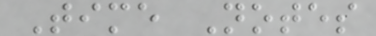Time Notes
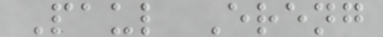Paul Ereng
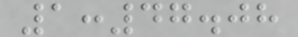1:47.08
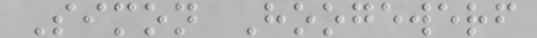Simon Hoogewerf
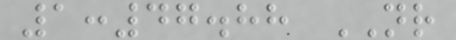1:47.88 NR
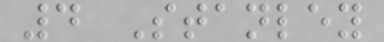4 Stanley
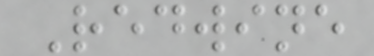Redwine
